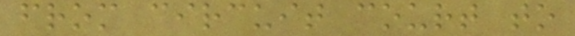from circuit court to
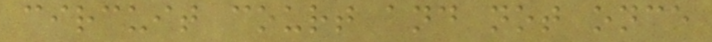circuit court and not once
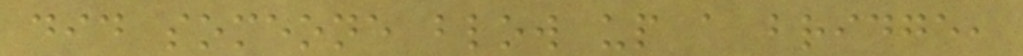did someone blow up a bridge,
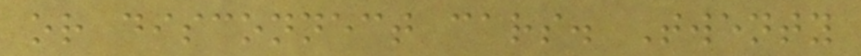or disconnect cars. Twenty
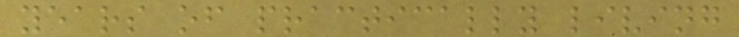years of practically living
